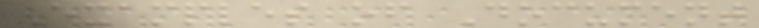Examples of Document
